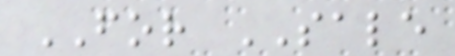FOR SALE
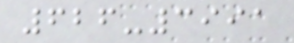626-3991
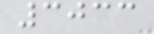3033
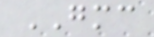GMC
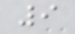9
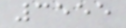3555
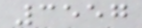3557
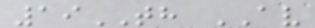19TH AV
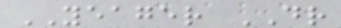YEAGER DR
